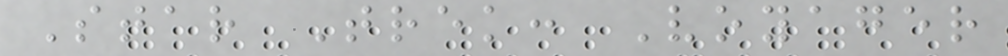Star Trek: Voyager
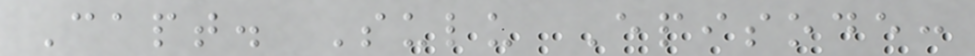Capt. Sulu Episode:
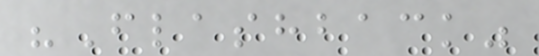"Flashback"
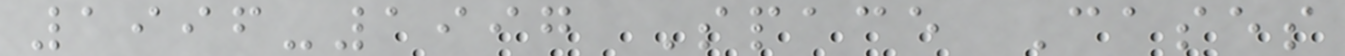1996-1997 Space Cases
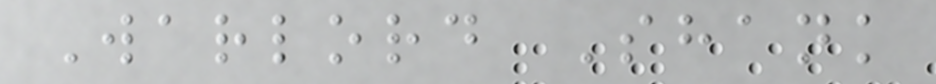Warlord Shank
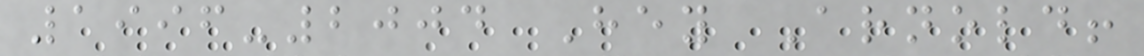1996-2004 Hey Arnold!
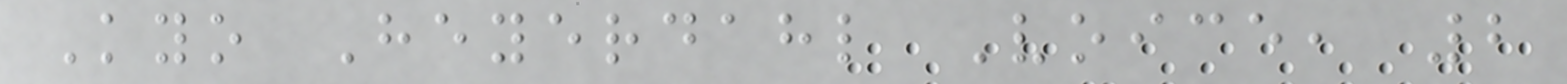Kyo Heyerdahl Voice, 2
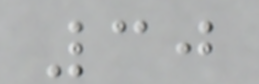30
